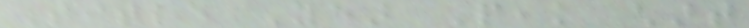Title Year Peak chart
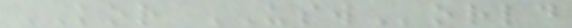KOR USWorld
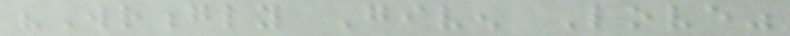"Wrongly Given Love"
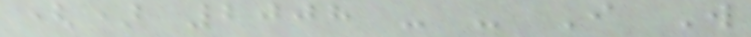() 2008 - - I Will
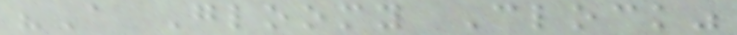"A Gloomy Clock"
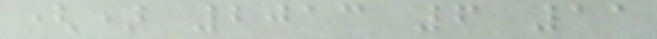() 2013 6 11
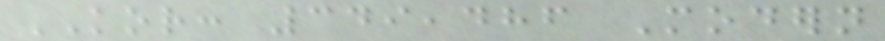KOR: 349,486 Modern
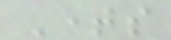Times
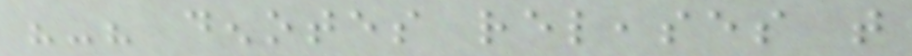"-" denotes releases that
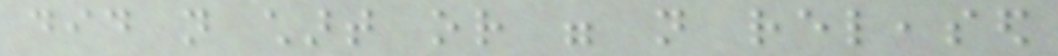did not chart or were not released
